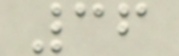36
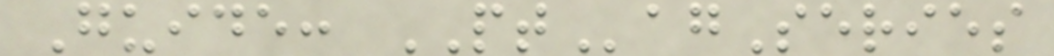Guide: PTagSeries
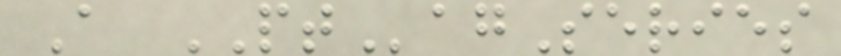A PTagSeries
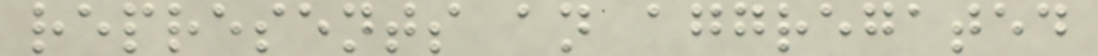represents an aggregated
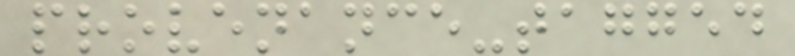provenance-tagged
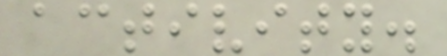activity.
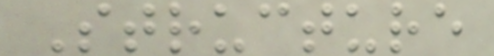Structure
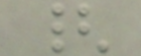{
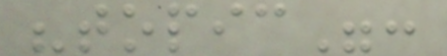"topic":
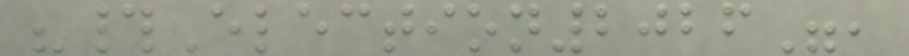"#Election2026",
